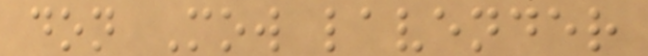don Mow lavender
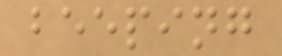beeping
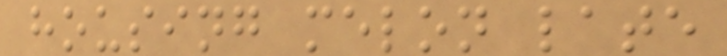housing melon late
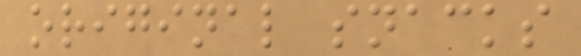original snacks
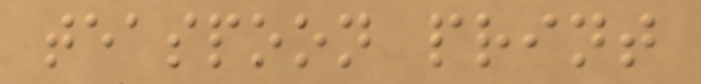teaspoon print
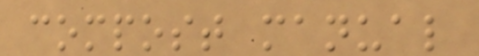compost manual
